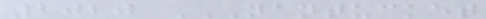2020 NANTUCKET
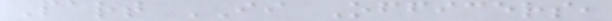Part II Officers,
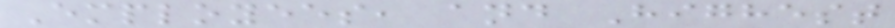Employees, and Highest
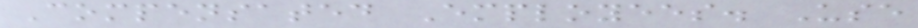Compensated Employees. Use
